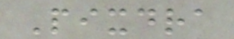Pixdra
